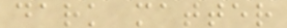dark matter
